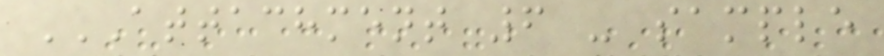ATTACHMENT 6 - SAMPLE
